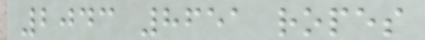2043 8651 ropes
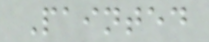Painted
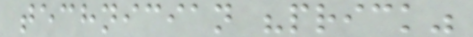technician "prick"
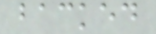backed
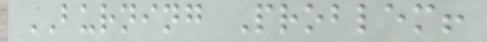BURNING Problem!
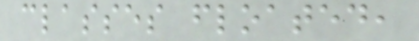classes floated,
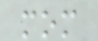mom
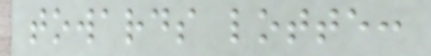towards lotte:
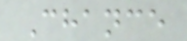Chance
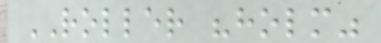ROLLER "holm"
